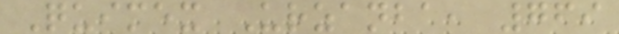Quimex Urzanba, 769
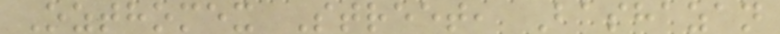Ozthomex Street, Bashazan
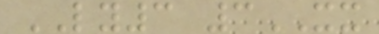LY3 3XX
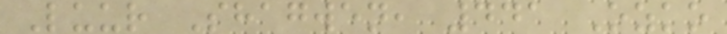Luur Shagwen, 441 Ozko
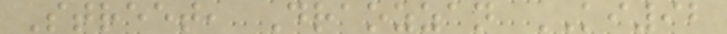Street, Draozzan KI92
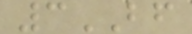3BF
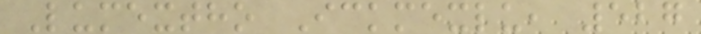Lumextho Ickmexlu, 527
